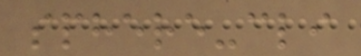sphere-cli
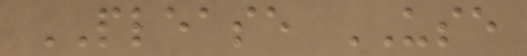PLEASE USE
